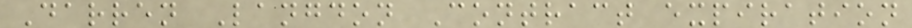Darren Langdon Contract expiration
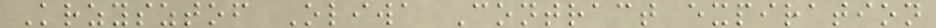Krzysztof Oliwa Contract expiration
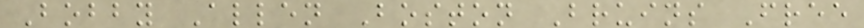Bobby Allen Boston Bruins Free
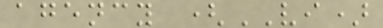agency (VI)
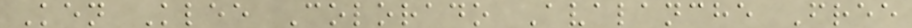Ken Klee Colorado Avalanche Free
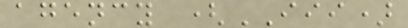agency (III)
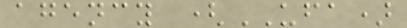agency (UFA)
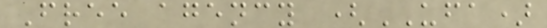Free agency (UFA)
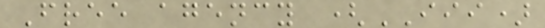Free agency (III)
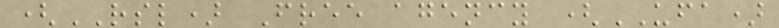(RSL) Free agency (UFA)
